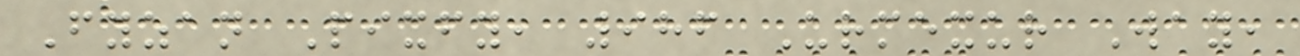Fyzan Pixfy, 986 Urmexur Way,
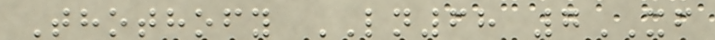Thothofy LN68 7XF
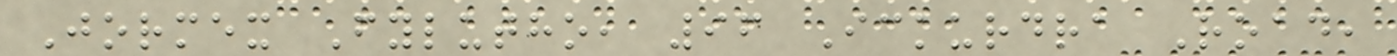Jormex Fylutho, 96 Ickurdra Road,
